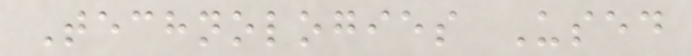Technologies Used
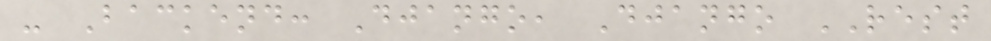- Backend: Django, Django REST
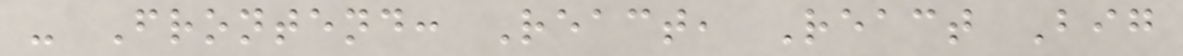- Frontend: React, React Big
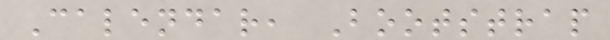Calendar, Bootstrap
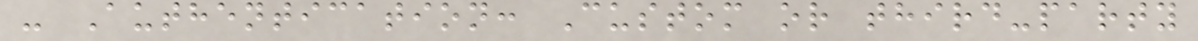- Authentication: Custom or third-party
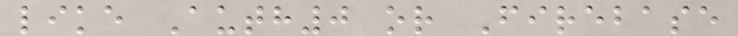like Auth0 or Firebase
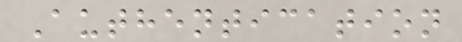Authentication
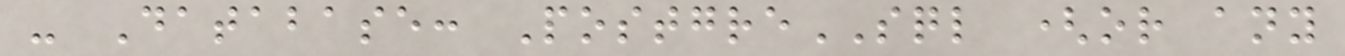- Database: PostgreSQL (or any
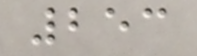253
